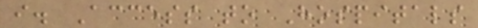i. Access to Hospitals
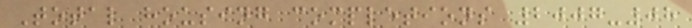Total housing completions 2007-08
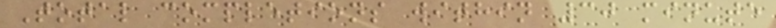Total completions within 30 minute
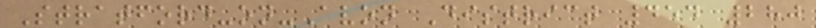Stratford-on-Avon District 454 280
